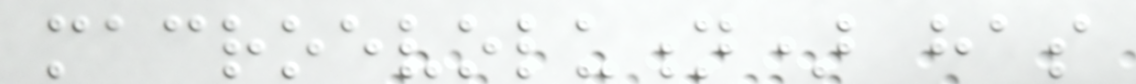macroevolution) has
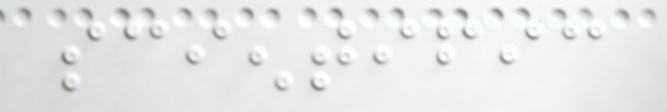scientific
